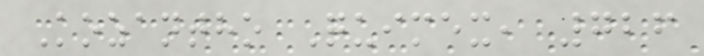Kozantho Quimex, 726
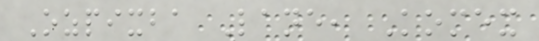Ozpixba Lane, Komex
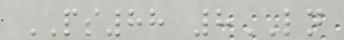PS88 8LN
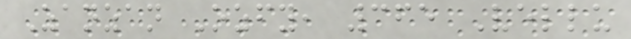Zanzan Ozfy, 365 Vellu
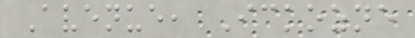Avenue, Ickozne
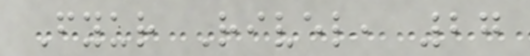Fyur Rivel, 27
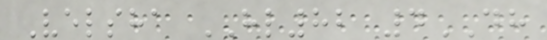Velsha HL82 4DH
